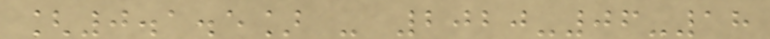[0.1.5] - 2020-06-18
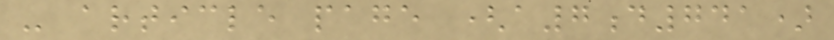- article page (a7d741)
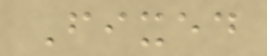Fixed
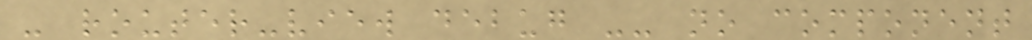- router-view debug -- no component
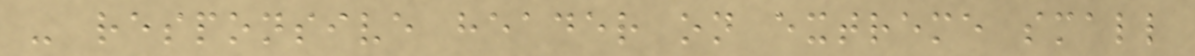- responsive header on extreme small
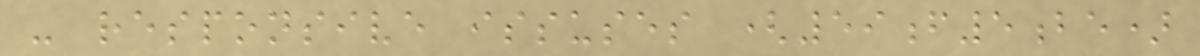- responsive issuses (59f5be)
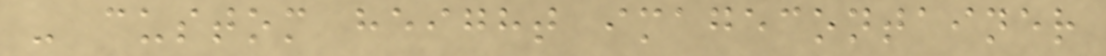- custom height imagecontainer
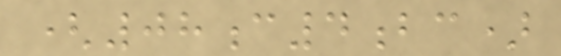(08c4bc)
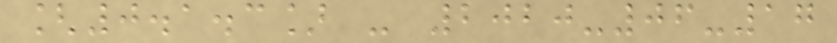[0.1.3] - 2020-06-17
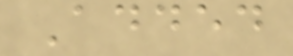Added
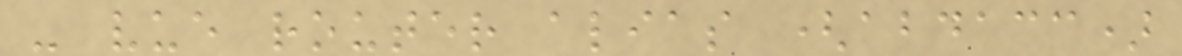- vue router alias (abdacc)
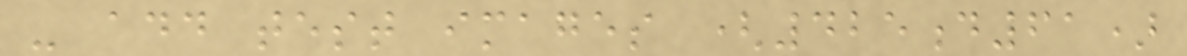- add test images (425d61)
